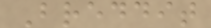Breddit
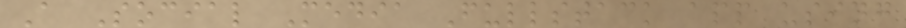A Social Media Fullstack app using
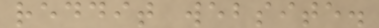reddit website.
